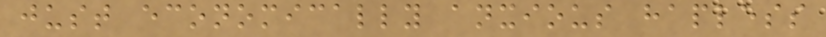just economically anxious hapless
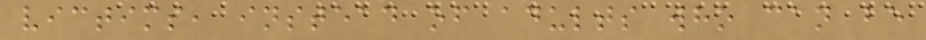victims, instead of adults who can be
